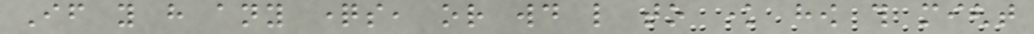If you have any questions, or would like to know how this might
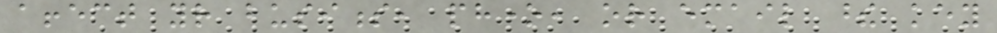affect your business, phone, or email these key
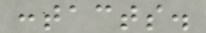contacts.
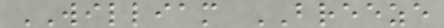WILLIAM BREEZE
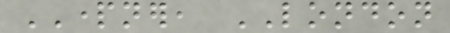PARTNER, LONDON
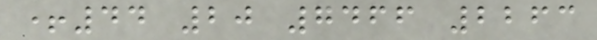+44 20 7466 2263
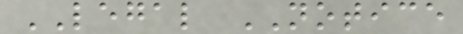LEGAL NOTICE
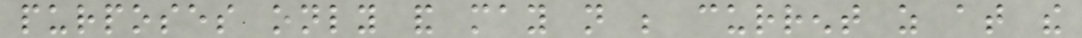purposes only and may not be current as at the
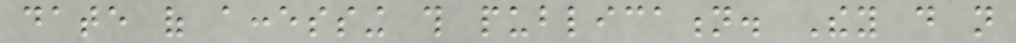date of accessing this publication. They do not
